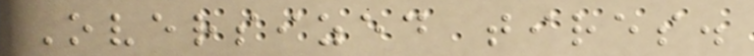Oversized tires.
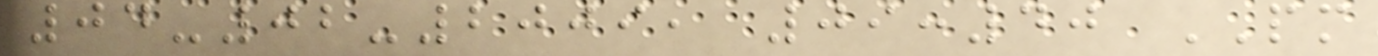04-02-2009, 09:40 PM
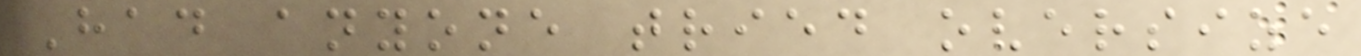Had anyone tried oversize
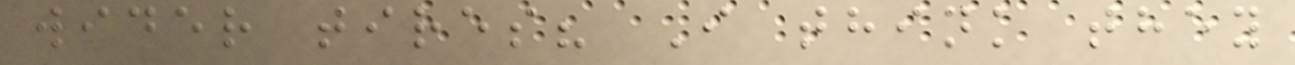wider tires? I think they
